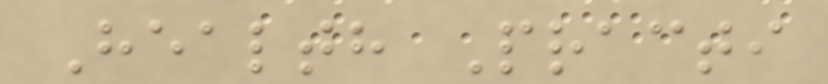Health Practi
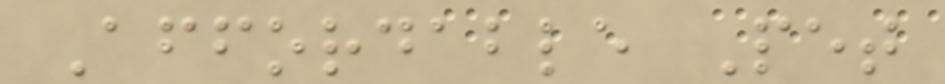Affordable Pet
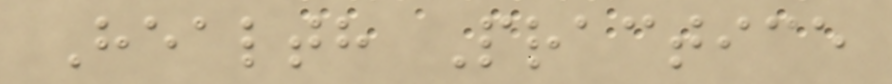Health Practice
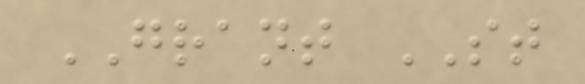GRANT ST
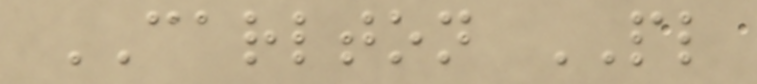CARLTON PL
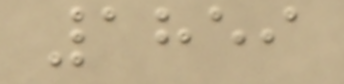1859
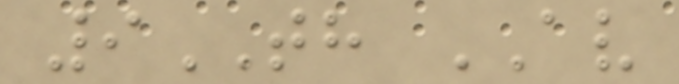9TH AV
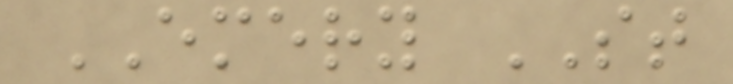EMERY ST
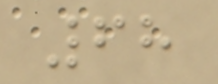68
